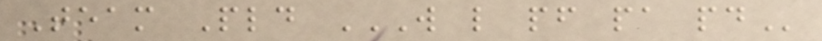Team Pld W L PF PA PD
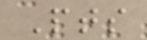Pts
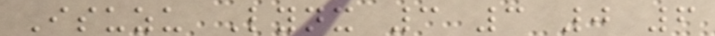Isuzu Lynx 3 3 0 6
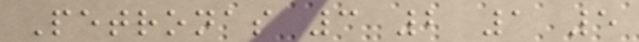Petronas 3 2 1 5
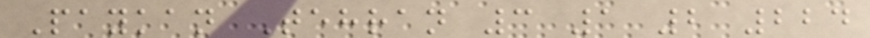Paykan Tehran 3 1 2 224
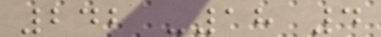242 -18 4
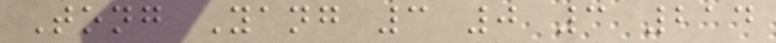Tong Yang 3 0 3 214
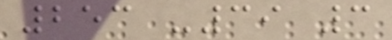253 -39 3
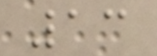13
